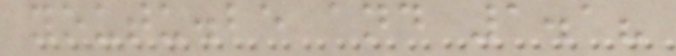youtu.be and 1.1?
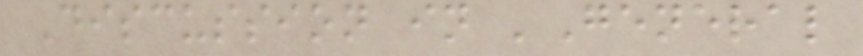Discussion in 'General
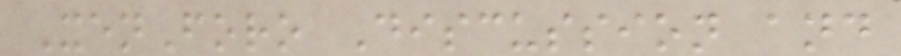XenForo Discussion and
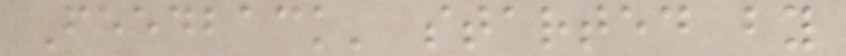Feedback' started by
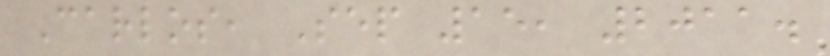Carlos, Sep 15, 2011.
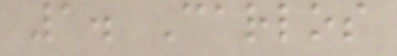1. Carlos
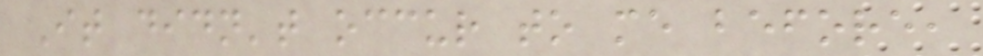It didn't occur to me before,
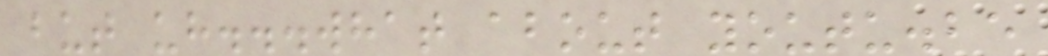but uh...what about youtu.be
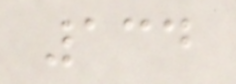134
